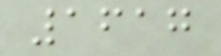1617
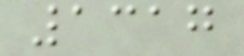1317
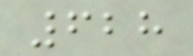628
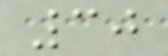30
